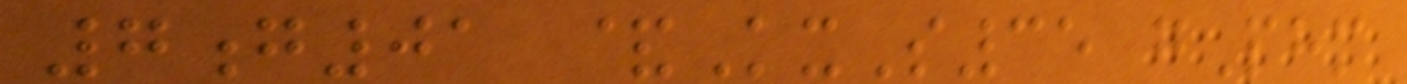7g01 &KxS35 gPhm
